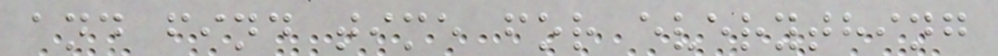and find time for everything
